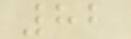82
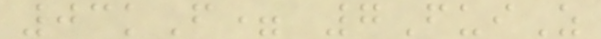03kF= 7FuiZ
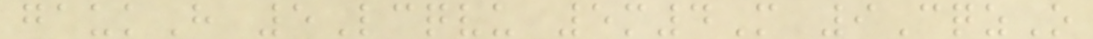gaukH 5Lcqvu 5m4M 9CqzO
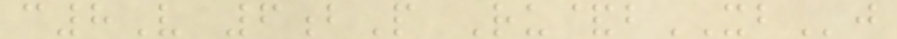c8V 6bP Ru&bXBj
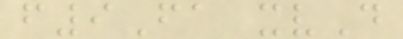f9Fa xvD
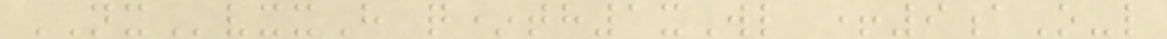NXvxxH q*th1xWl +9aO-l
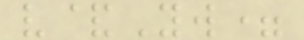v&Yw=
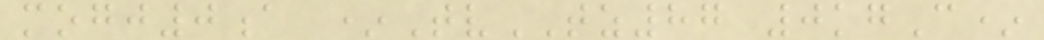mogj0a *TvTZ87 0kgC*
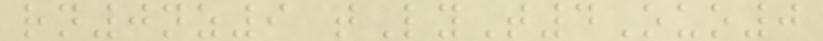rn0nz9 tLyT4Ouo0
